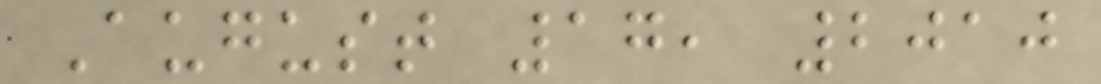August 17, 2010
